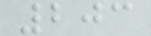203
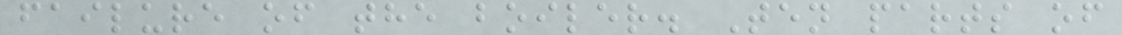failure of the boiler. Ten parts of
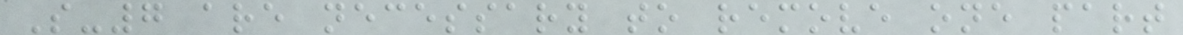S-7 are necessary to remove one part
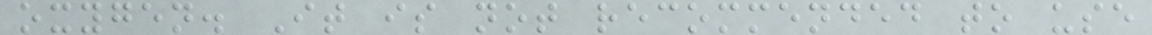oxygen. It is not recommended to use
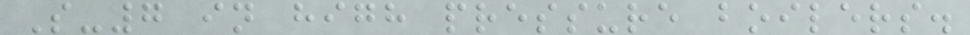S-7 in high pressure boilers.
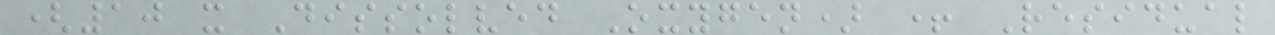(10 x Dissolved Oxygen) + Residual
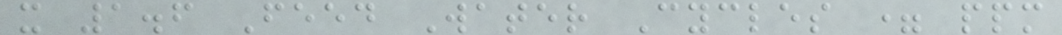x 1.6 Feed Water Cycles = ppm
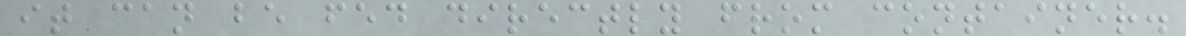it can be fed directly from container.
